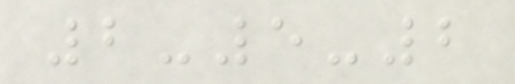2-5-2
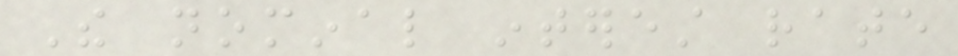The nominal interest rate
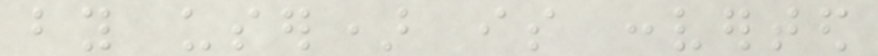by user) is converted
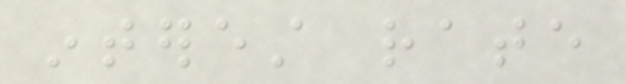interest rate
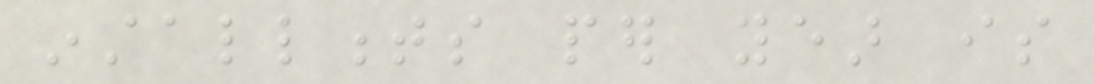installments per year is
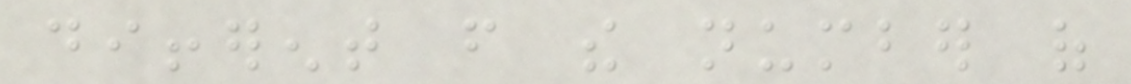different from the number of
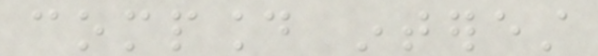compound interest
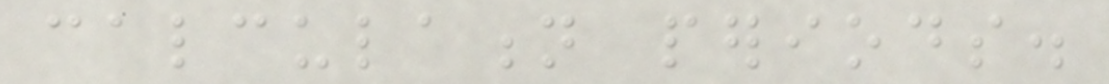calculation periods.
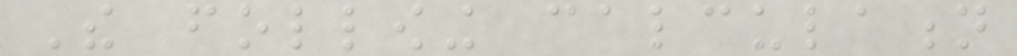The following calculation
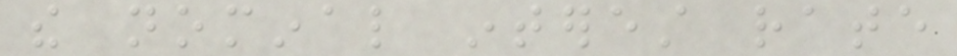the nominal interest rate
